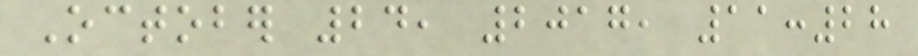October 24, 2017, 11:28
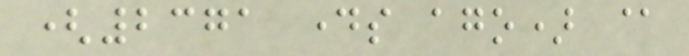(2371 days ago) @
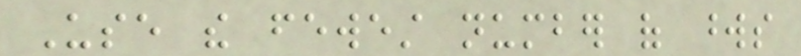Use the fewest number of words
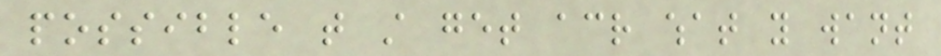possible that still get across what you want
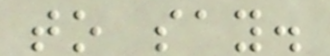to say.
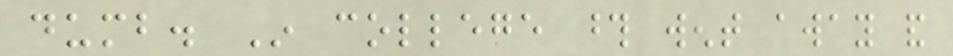dumb. In college those went away and
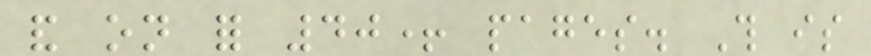and on for 40+ pages. This is
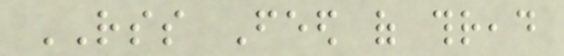RSS Feed of thread
